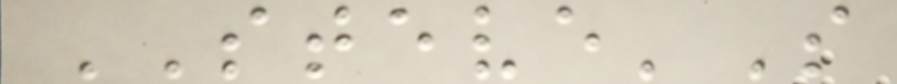STEVE'S
